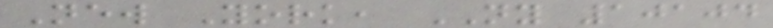New York, NY 10104
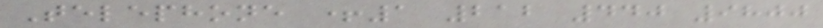Telephone +1 212 440 9800
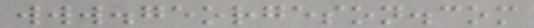www.georgeson.com
